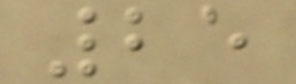25
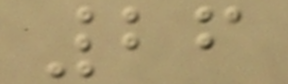26
